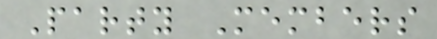Party Members
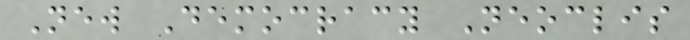New Democracy Neoclis
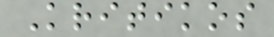Kritikos
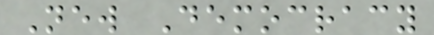New Democracy
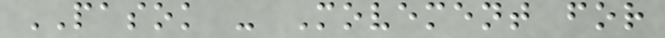PASOK - Movement for
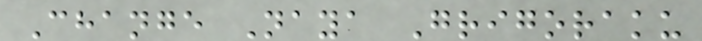Change Naya Grigoraku
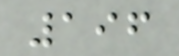196
